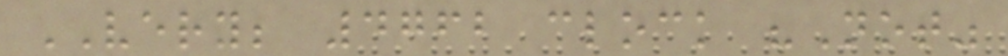VERY; 4762 clock "Not"
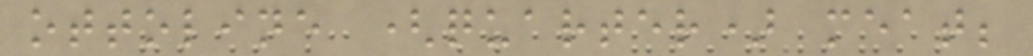ottoline (quarter) meat;
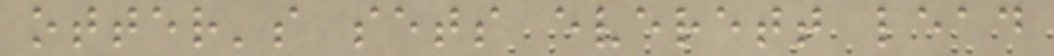otter's sets everett lead
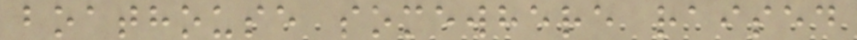boathouse somewhere raised
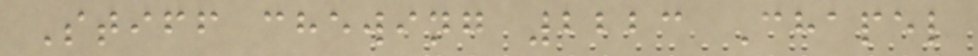Stiff chewing 2223 Chapel
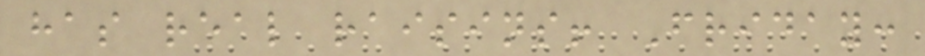has real raisins! Friday:
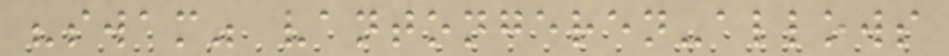"swam" vantongeren-allows
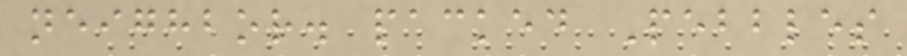neighbor. packed Pebbles
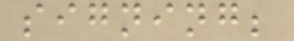signing;
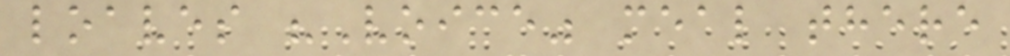loaves "Voice" meal there
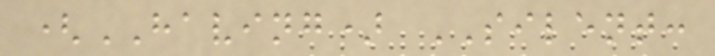(HAVING) SILENT:
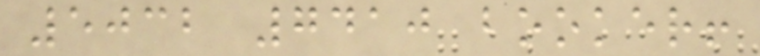5032 7410 booker!
